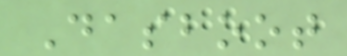Dasboot
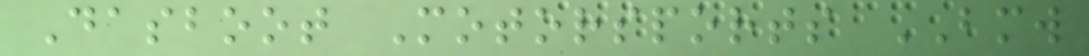Dasboot Motorsports BMW
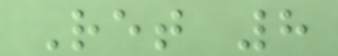Ret 8
